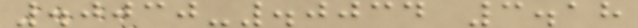.0030-.0034 3.18
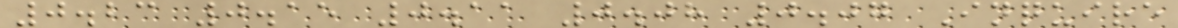0.23 0.15 0.11 0.08 0.07 Inquire
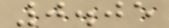0.05
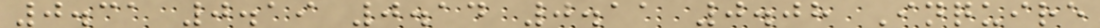0.31 0.19 0.14 0.11 0.08 Inquire
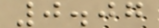0.07
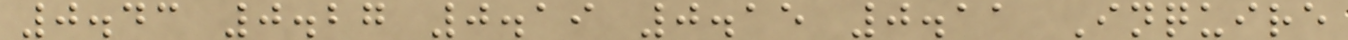0.43 0.27 0.19 0.15 0.11 Inquire
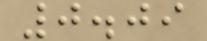0.09
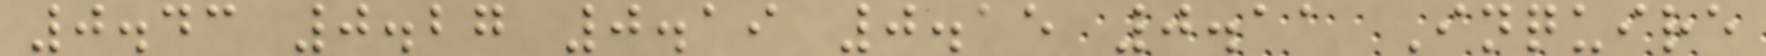0.43 0.27 0.19 0.15 0.11 Inquire
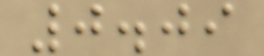0.09
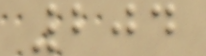204
